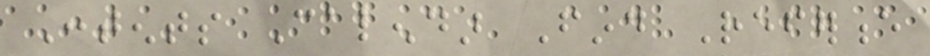Contents Calendar Find Reference
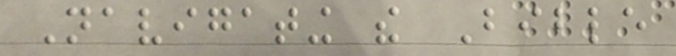Navigating the Bible
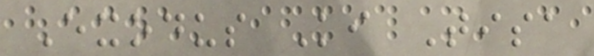Exodus Ki Tisa
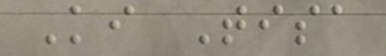Ki Tisa
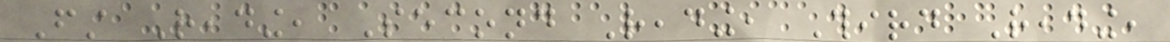First Reading, Second Reading, Third Reading,
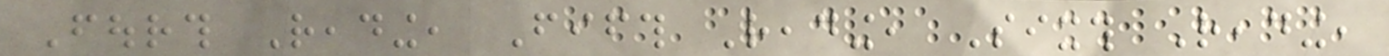Fourth Reading, Fifth Reading, Sixth Reading,
